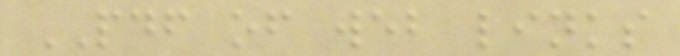PDF of web links
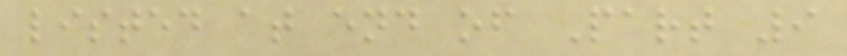listed at end of Part 9
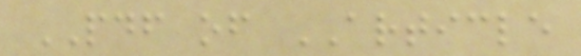PDF of ARTICLE
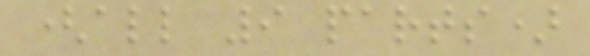(all 9 parts)
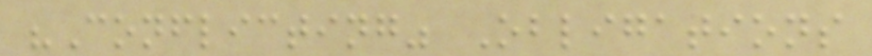"Conflicting" Obligations
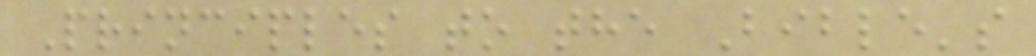Principles to the Bible's
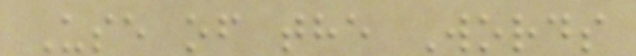Use of the Words
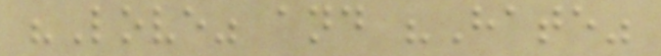"Love" and "Hate"
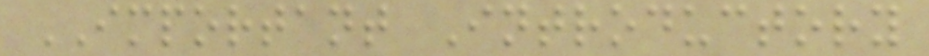IMPORTANT Introductory
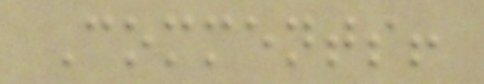Comments!
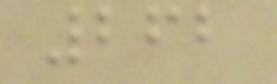262
